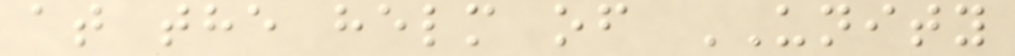at the helm of UNITY
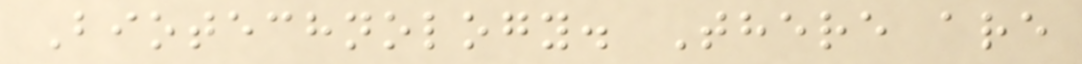Biotechnology. There are
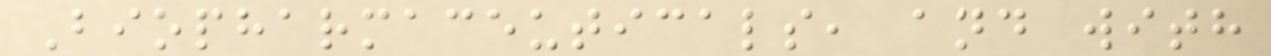Biopharmaceuticals, and with
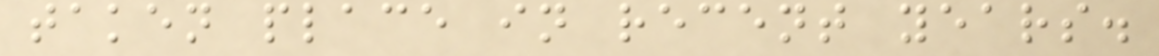taken place in recent years.
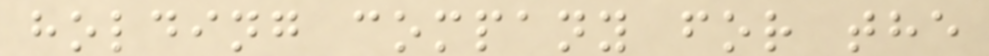holding company for the
